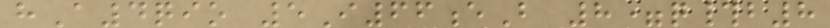hA4qio 5I66eB 8=q#b8
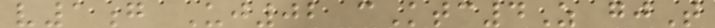v1g Uj02 cKtc4Z gjT
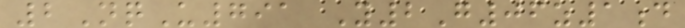2NqU791 Y2G06z1d
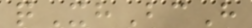qXhBcH
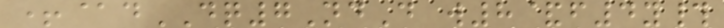+@dDQ7NdD w8&f4y#
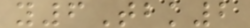y6Tbk2
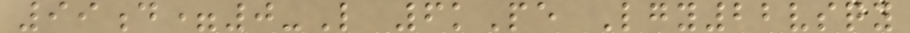99d=0-L 6kPe Lgy22vsqy
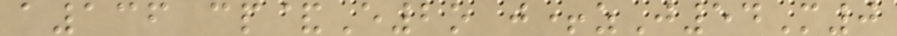a136 cp&E2o j+zJ54M0
